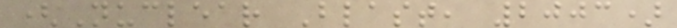(Nuclear Blast, 2003)
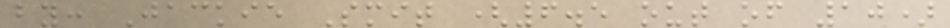by: Jackie Smit (6.5 out of 10)
